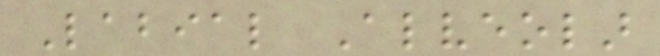Labial Alveolar
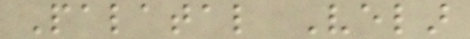Palatal Velar
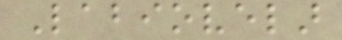Labiovelar
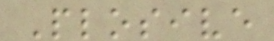Plosive
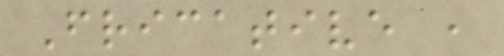Fricative ,
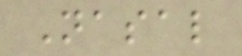Nasal
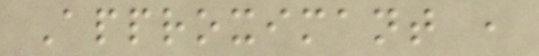Approximant ,
